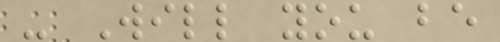- Will you be
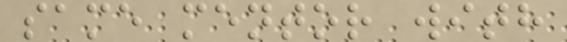same mentor with
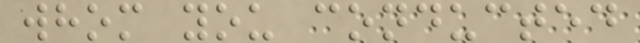whom you conducted
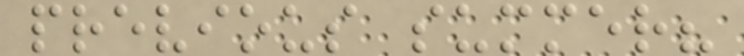previous summer?
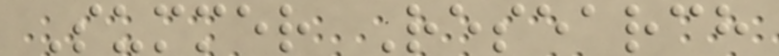Summer Research
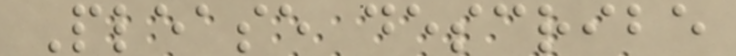Please describe
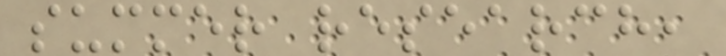summer research,
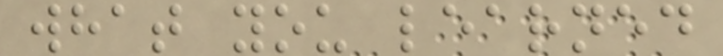what you learned
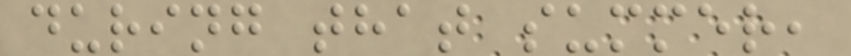during that summer,
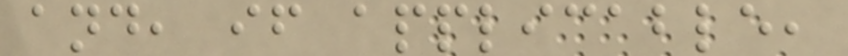and, if applicable,
